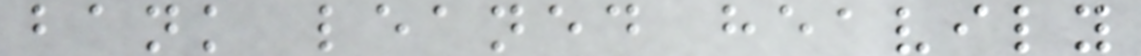bank leaned heavily
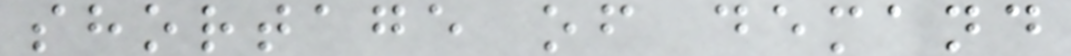shortage of demand
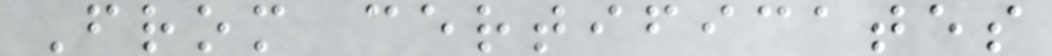From certificates
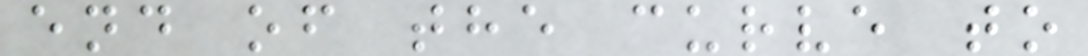end of the curve to
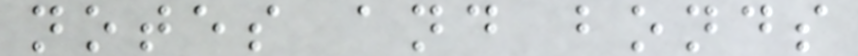notes and bonds
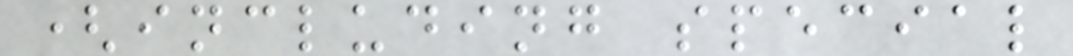(including special
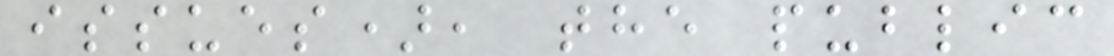issues), the public
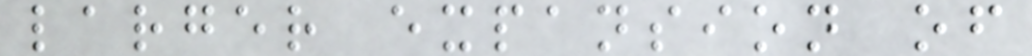larger expansion of
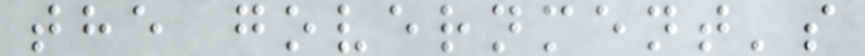the government's
